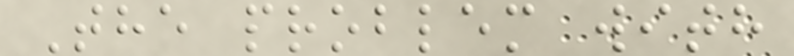The problem with
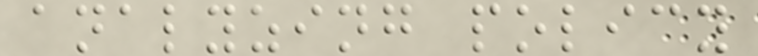analyzing policy
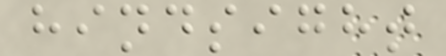hindsight
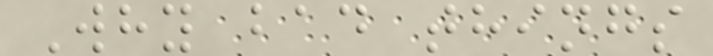Why bad things
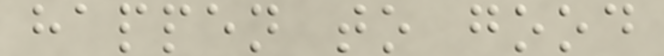happen to good
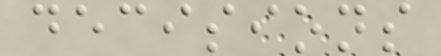decisions
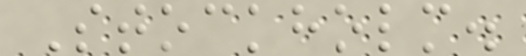Stockholm.
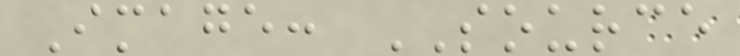Image: SOURCE
